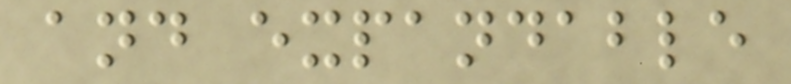and expandable
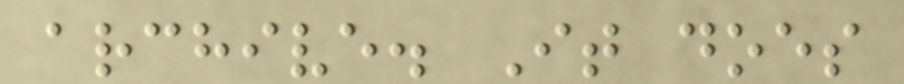archive. It does
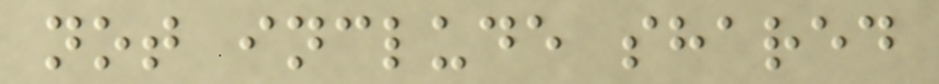not include shared
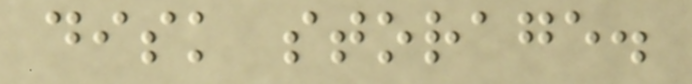disk storage.
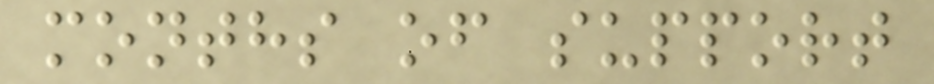months of support
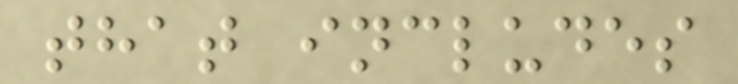that includes
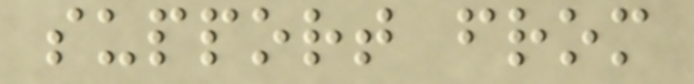support from
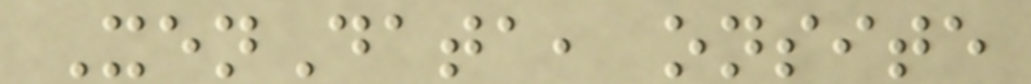XenData, onsite
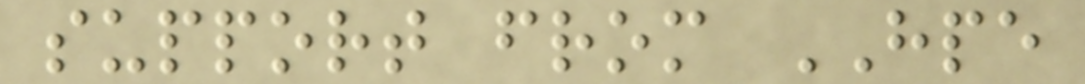support from HPE
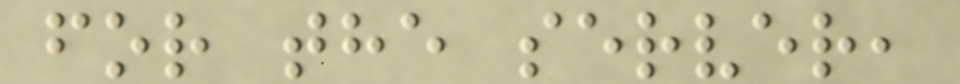for the server,
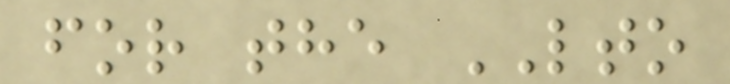for the LTO
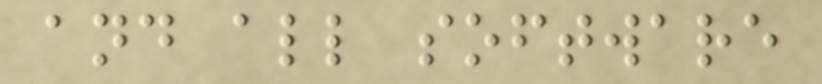and all software
